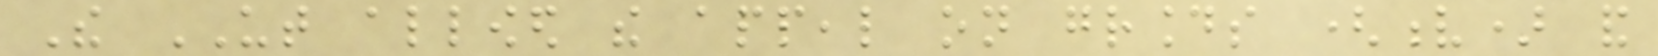The UT allowed the appeal on grounds (v) and
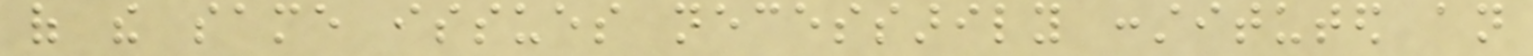of the same issues necessarily constituted an
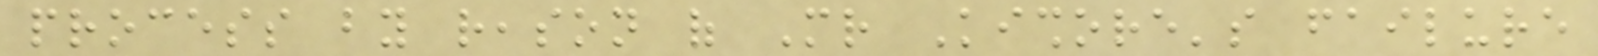process by reason of Mr Kishore's failure
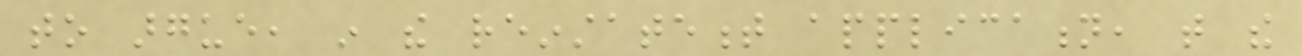to argue, in the reinstatement application, that the
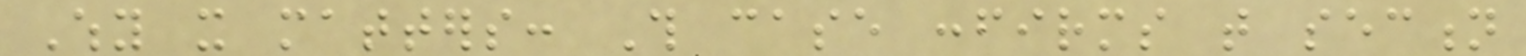Why it matters: This case confirms that section
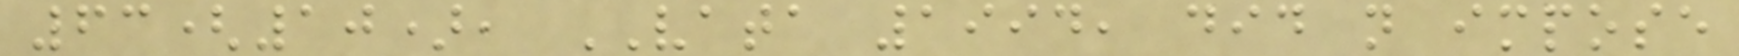63(10), VATA 1994, did not impose
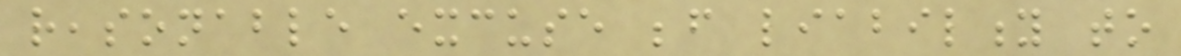reasonable excuse before liability to
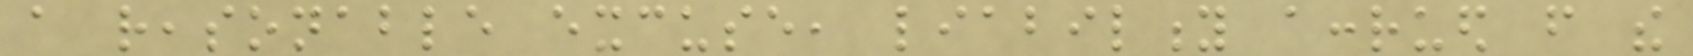a reasonable excuse, liability accrued from the
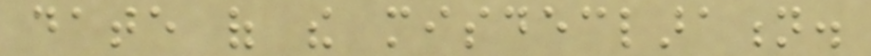date of the misdeclaration.
